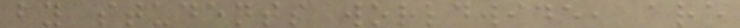by students worldwide, are
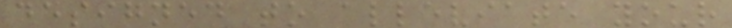designed to alleviate your
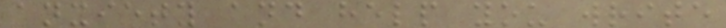anxiety and help you write
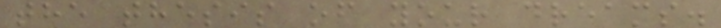the thesis of your dreams.
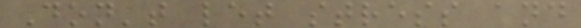Don't let stress and
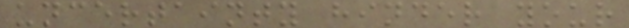uncertainty hinder your
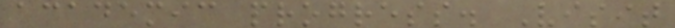academic progress. Visit
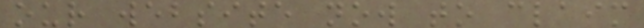our website now to claim
